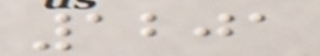1201
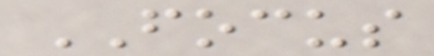FOCUS
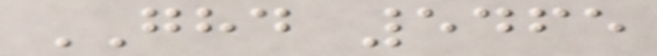GHD 5465
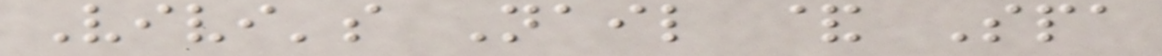Vivi's Nail & Spa
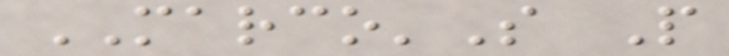MARCO'S P
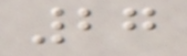27
